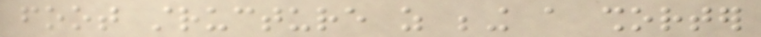foot structure as being a shorter
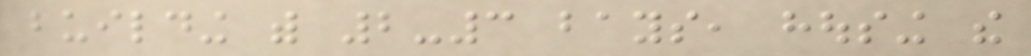building with 2-3 bays, housing the
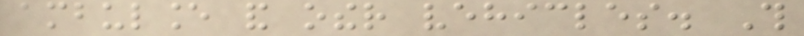ambulance and other vehicles. This
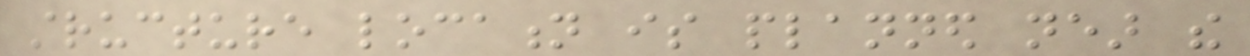structure location is planned near the
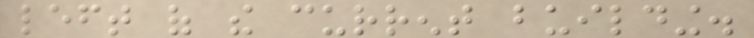left of the current building.
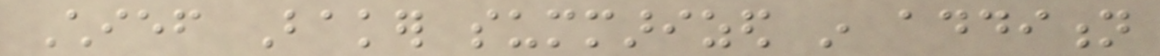Chief Baker summarized in addition
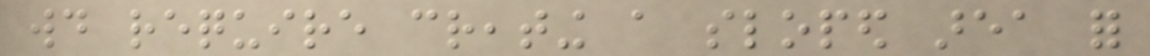would require creating a sloped area for
